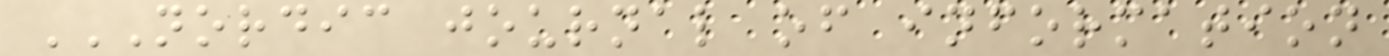NORDIC JOURNAL OF INFORMATION
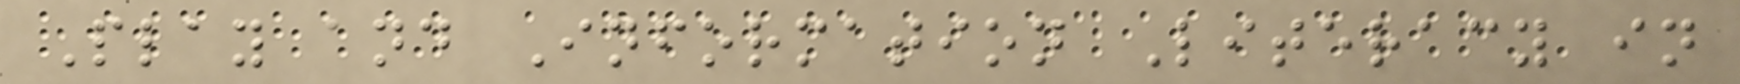Play and Information Literacy in
